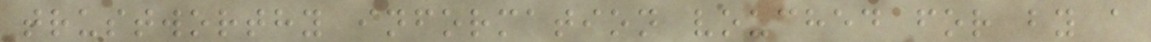trustworthy information vouched for by a
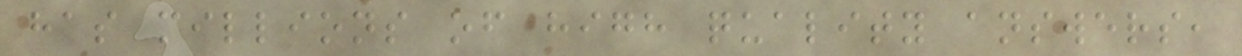has millions of high quality answers,
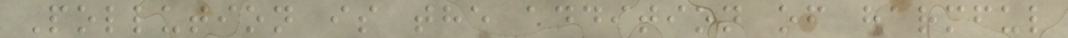Pollution is the addition of harmful
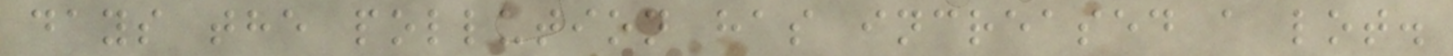days the pollution has increased a lot.
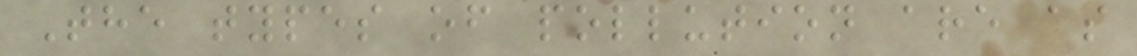The types of pollution are as
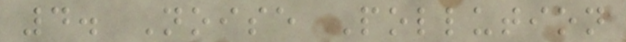4. Noise Pollution
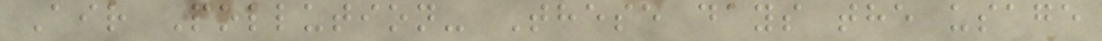Air Pollution- These days the usage
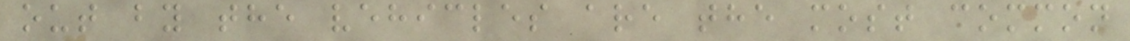out by the vehicles are the most common
